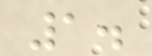1.
